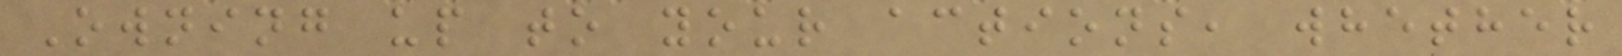Owning up to your actions, whether
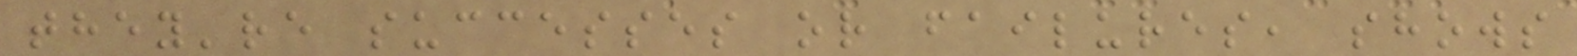they're successes or failures, shows
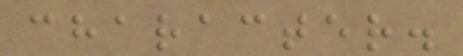character.
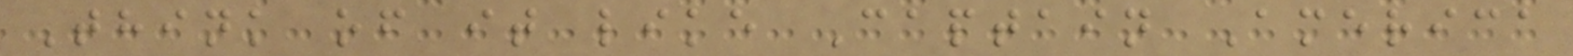Think of it like Captain America
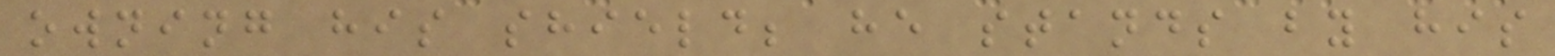owning his shield; he stands by his
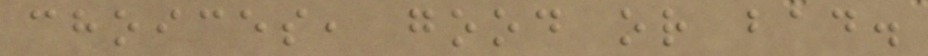choices, good or bad.
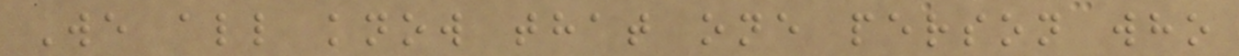We all know that one person who
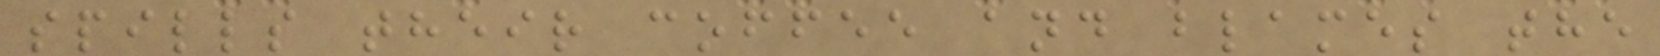spills their coffee and blames the
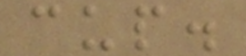cup.
